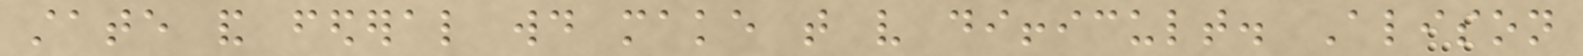state and federal would make that very difficult. Alison
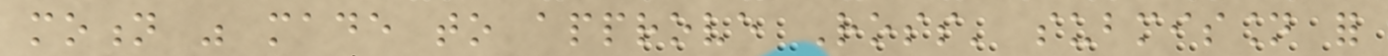motion was made to approve Ross' submission for
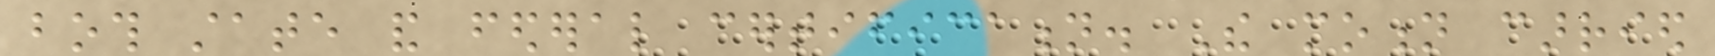both state and federal certification. The motion carried
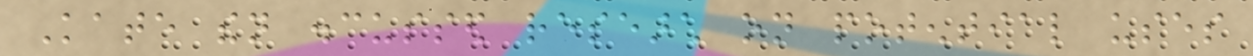Kate then discussed research on potential uses
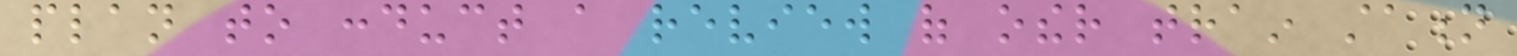plan to conduct a review of other train station
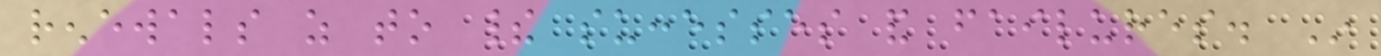renewals as to their successes and failures. In
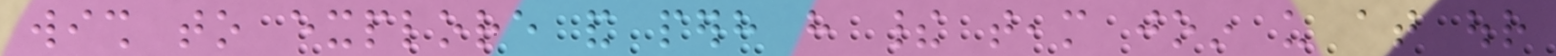wish to explore and perhaps have their team join us at our
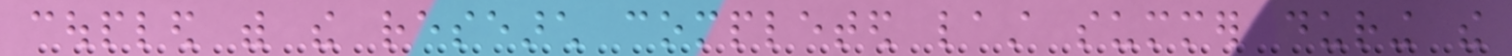coupled with the research completed last summer during the
